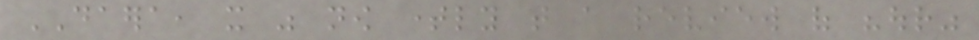DAERA, it was now timely that a review of "our"
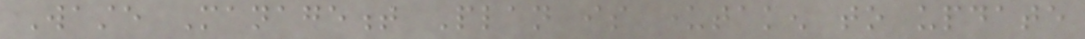Waste Management Plan is undertaken to update
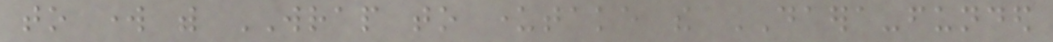to work with WRAP to undertake the DAERA-funded
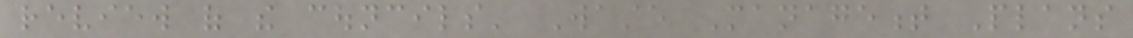review of the councils' Waste Management Plans
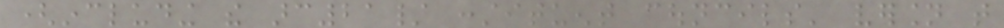(including the arc21/ constituent councils' version that
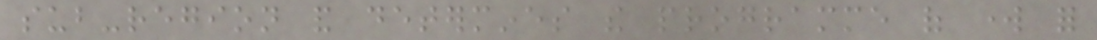sub-region and determines the programme of work for
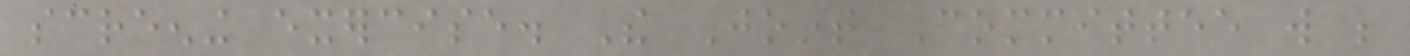screening exercise. The Joint Committee will be
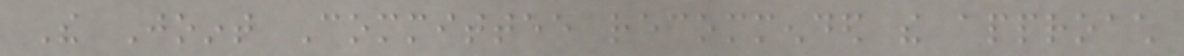The Joint Committee recommended the approach
